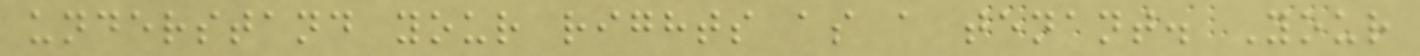understand your rights as a tenant. Your
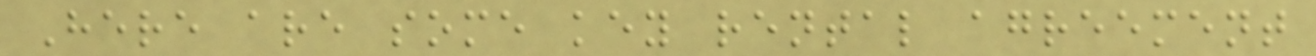Here are some key rental agreement
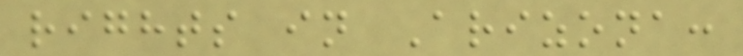rights in Arizona:
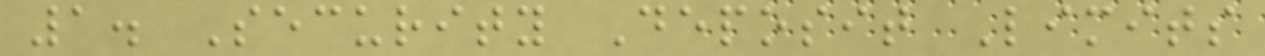1. Security Deposit Limits
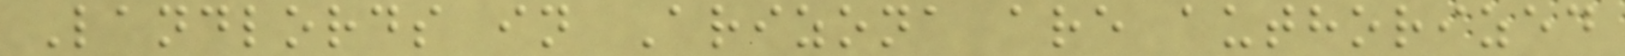Landlords in Arizona are authorized
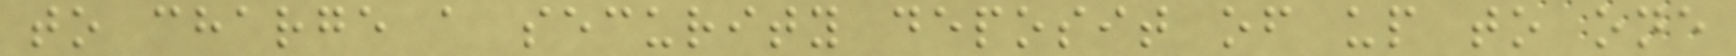to charge a security deposit of up to one
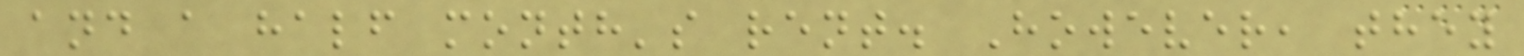and a half month's rent. However, they
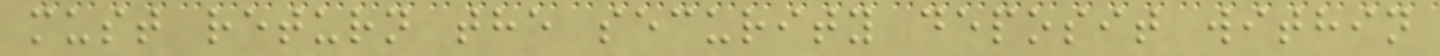must return the security deposit within
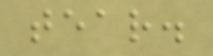tear.
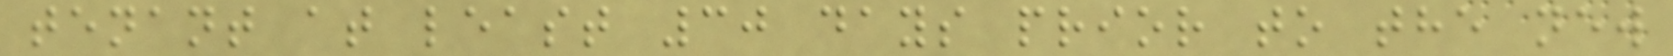tenant at least 30 days prior to the new
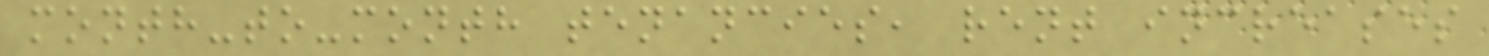month-to-month tenancies, rent increases
